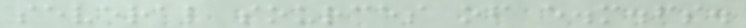several sources of e.m.fs.
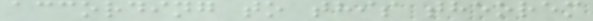according to this theorem
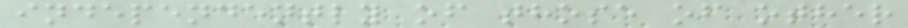independently of those of other
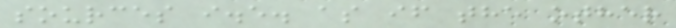sources i.e. as if the other
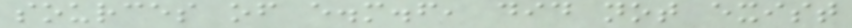sources of e.m.f, did not exist
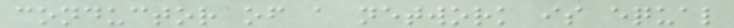conductor of a network is equal
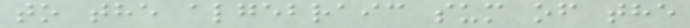to the algebraic sum of the
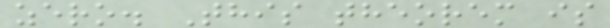zero. This theorem is
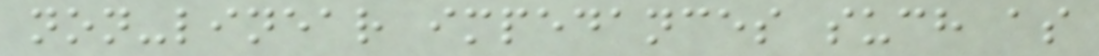non-linear impedances such as
